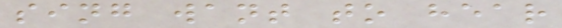sing want to hear
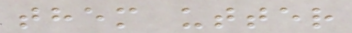them utter
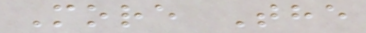More The
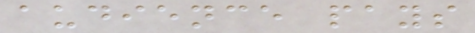audience pays
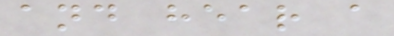and hear a
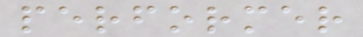performer
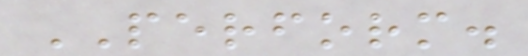PERFORM.
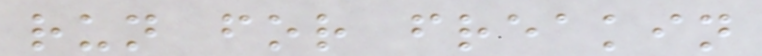run for freakin
